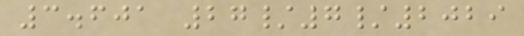3.601 27/7/2029
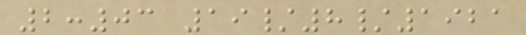2:03 19/8/1921
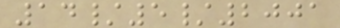14/5/2001
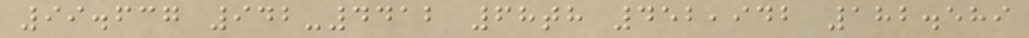99.637 942-4412 68th 452,942 182.589
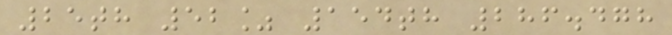25th 52% 154th 286.478
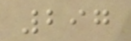297
